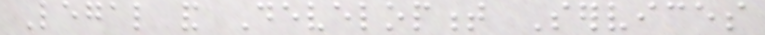Legal and Development Services
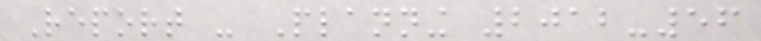Report - Planning 2012-56
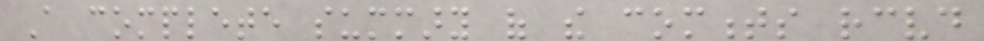A complete summary of the comments received
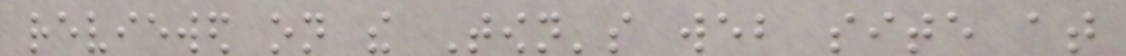reviewed on the Town's web site at
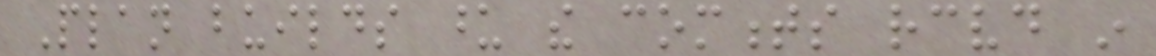Plan builds upon the comments received in
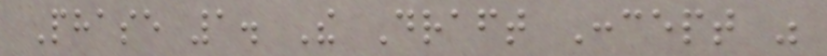Phase 1. The Draft Concept was
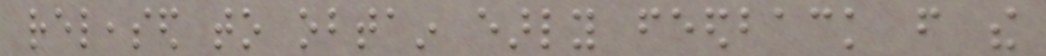released to obtain early feedback from the
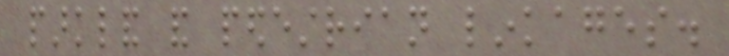parkland and pedestrian linkages.
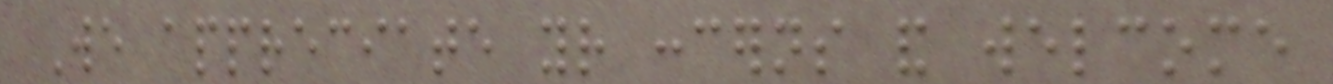We appreciate your concerns and welcome
